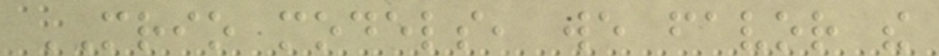MRIO models, we favor the
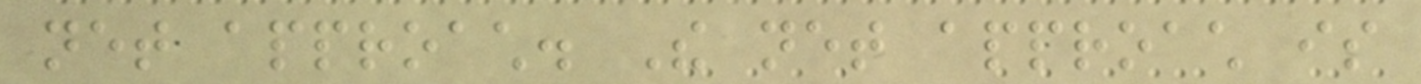net approach. The net approach is
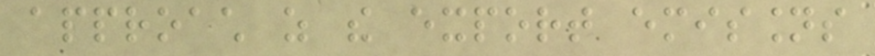approach as the export emissions
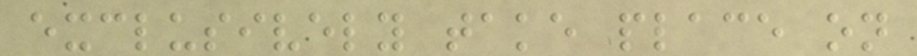exclusively take place on
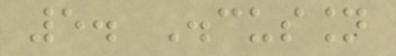5. Discussion
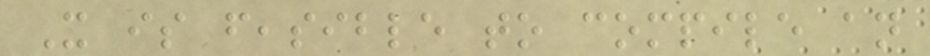It is feasible to compile an
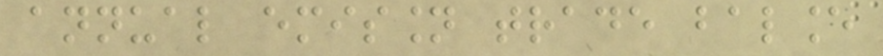annual emission trade balance
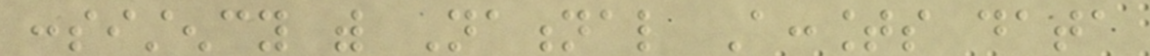consistency with National Accounts data
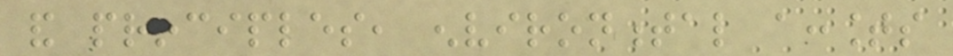and principles, environmental accounts
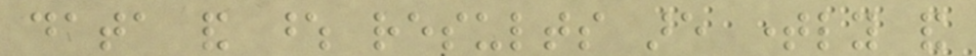data and whose results are timely and
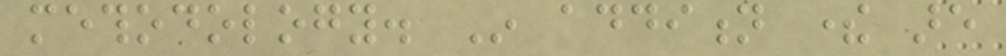methodology. In addition there are
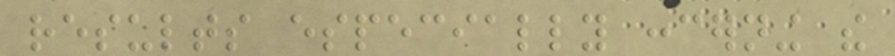results especially concerning the
